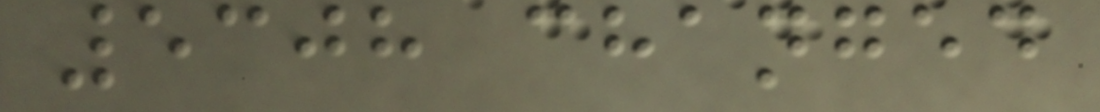5308 changed
